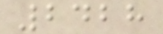2428
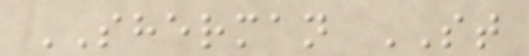SHERMAN ST
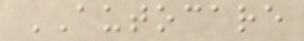AUTOCARE
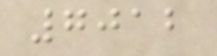7012
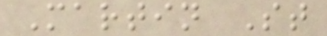Martin St
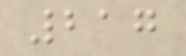217
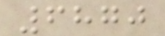6870
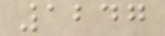1247
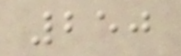250
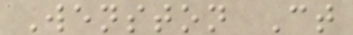Wenston Ct
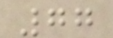77
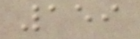159
